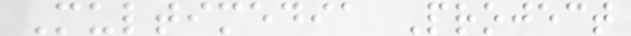Multimedia Project
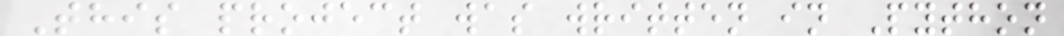This project was written in Python
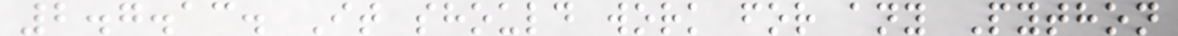2.7.13. It should work for any Python
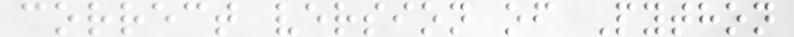correct version of Python
